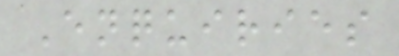Enquiries
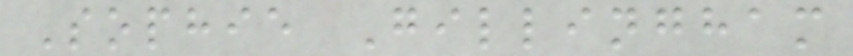Sophie Gillingham
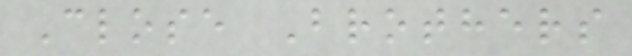Close Brothers
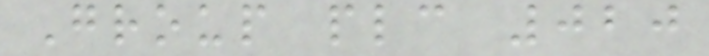Group plc 020
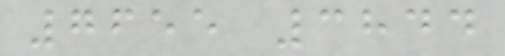7655 3844
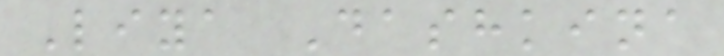Liya Dashkina
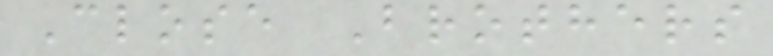Close Brothers
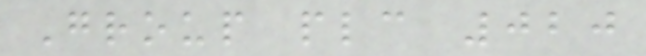Group plc 020
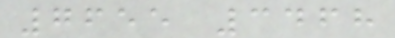7655 3468
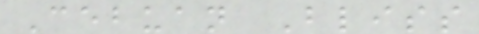Cebuan Bliss
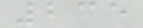235
